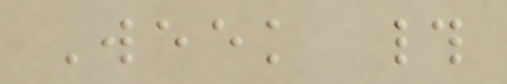Week #
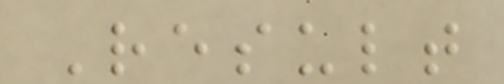Result
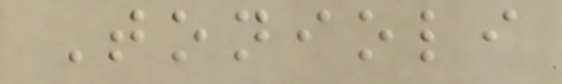Tonioli
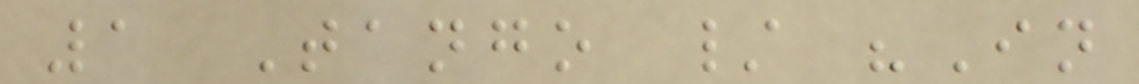1 Tango / "In
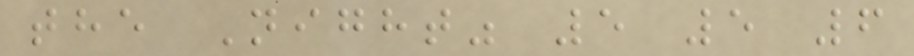the Night" 5 5 6
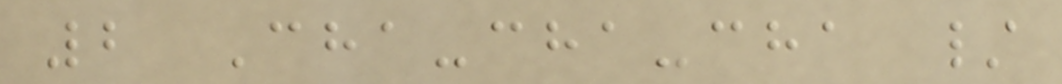2 Cha-cha-cha /
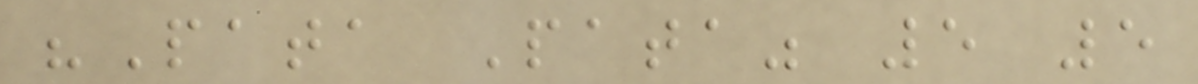"Pata Pata" 5 5
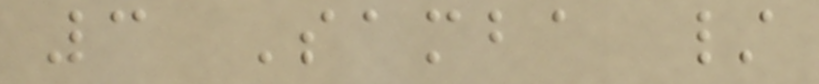3 Samba /
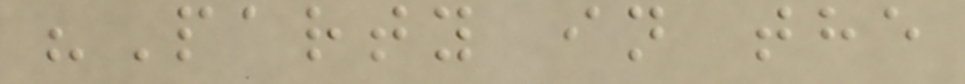"Party in the
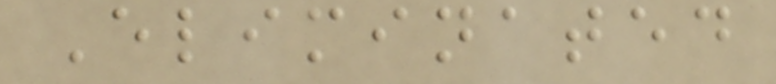Eliminated
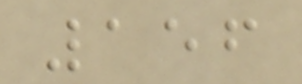156
